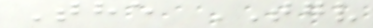The TGV
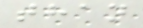than
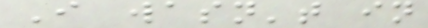I wasn't in
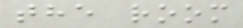the room
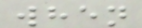when
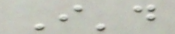I'd
